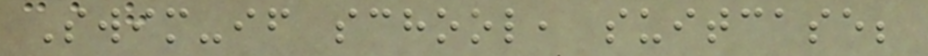Swim-if school, suitcase;
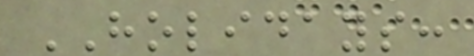HOLIDAYS:
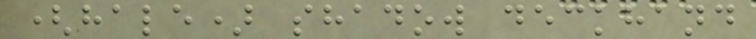(hale) shadow deckhand
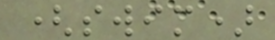(swim)
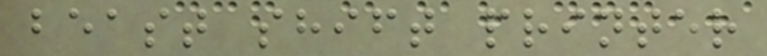beast shift printer
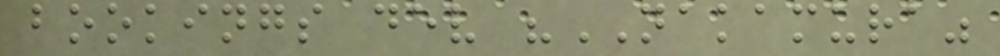bookings dev "NAKAMURA"
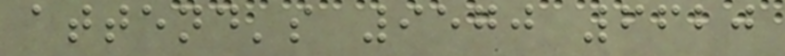attend's 9570 6620
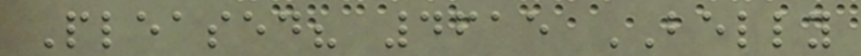Pleased? 4615 BELLY
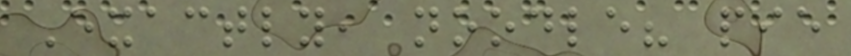Exactly, noodle? pie
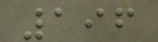196
